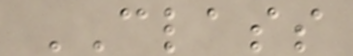CLASS
